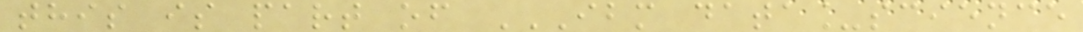this is part of IBM DATA_SCIENCE
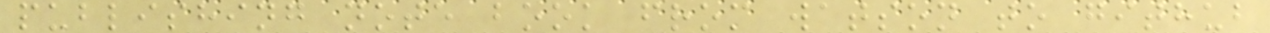publishing note book from watson to github
